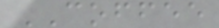COFFEE
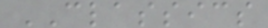CLASSICS
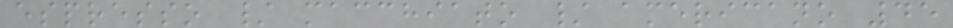espresso / macchiato / americano 45
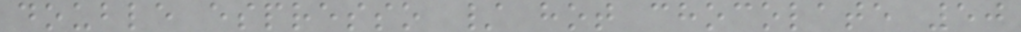double espresso / hot chocolate 50
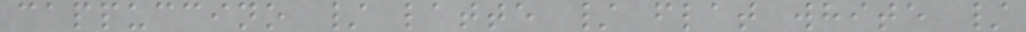cappuccino / latte / flat white /
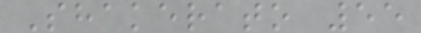Shakerato 55
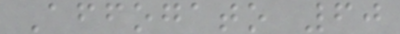Affogato 60
